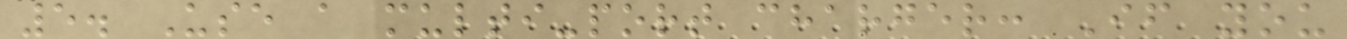5. Use a multi-port charger: If you
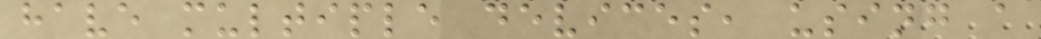have multiple devices, using a
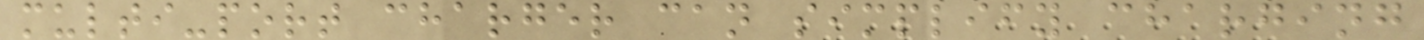multi-port charger can simplify charging
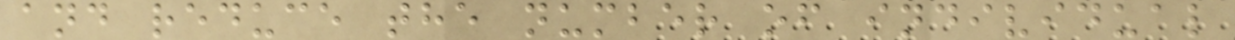and reduce the number of individual
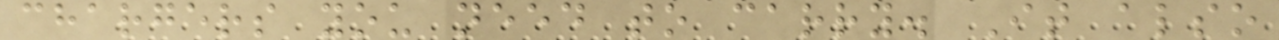chargers you need to carry. It also
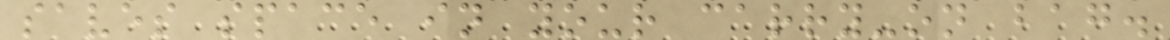saves space in your carry-on bag.
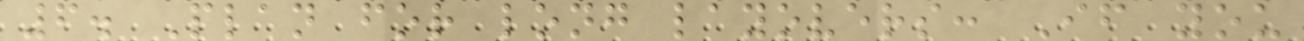6. Plan for long layovers: If you
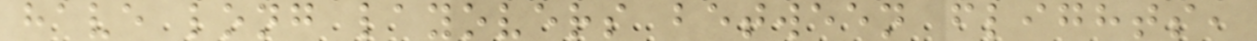have long layovers between flights,
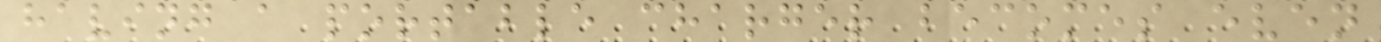having a portable charger becomes even
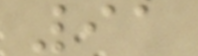91
